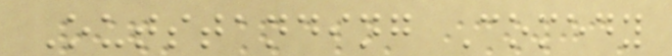Outstanding Comedy
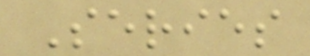Series
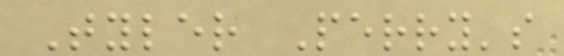Tyler Perry's
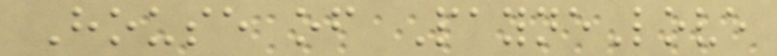House of PayneLove
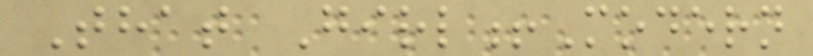That Girl!Modern
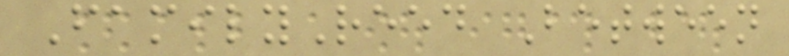FamilyReed Between
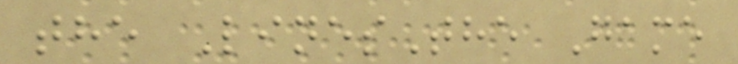the LinesThe Game
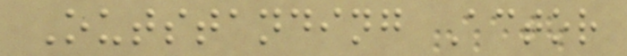Outstanding Actor
